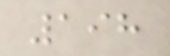198
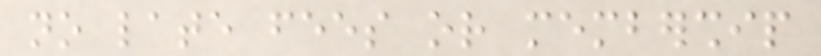no late fees or membership
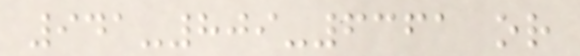941-809-6361 or
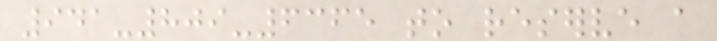941-809-6365 to reserve a
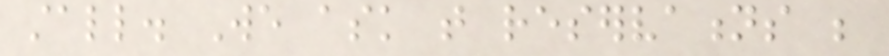stall. We ask that reservations be
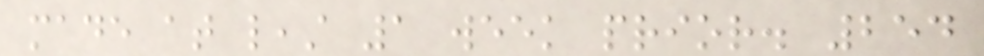made at least 1 week prior. 254
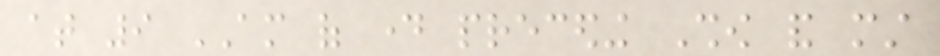at 9 AM of day preceding Show and must
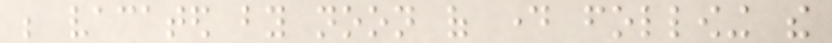be vacated by noon of day following the
